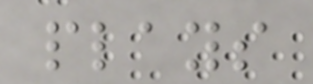plays
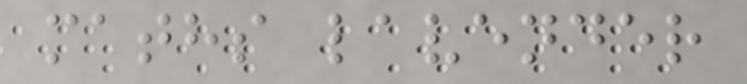maths lavender
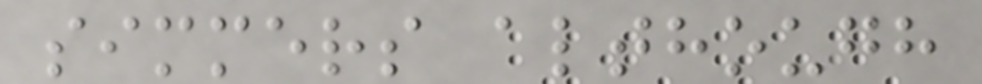simmers although
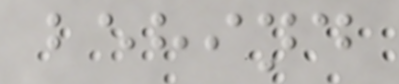behind
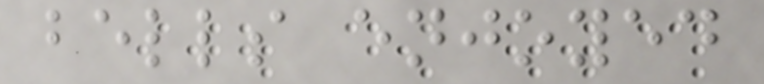bells enjoyed
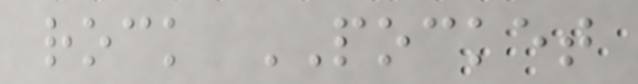rock POCKET
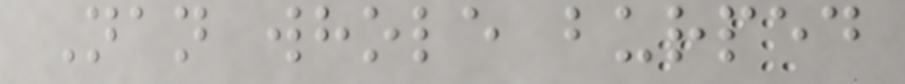Nan whole burped
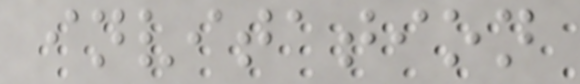invitation
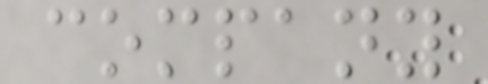company
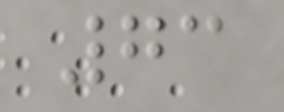73
